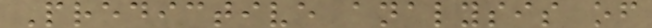Predictive analysis of
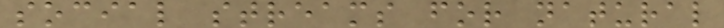social streams for natural
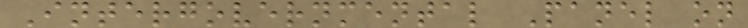Intergovernmental Panel on
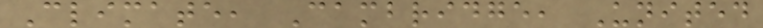Climate, Cambridge, United
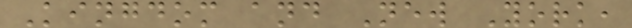Kingdom and New York,
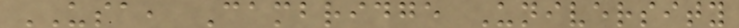USA, Cambridge University
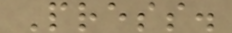Press.
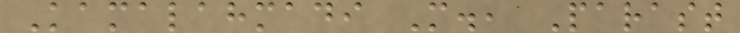Kamalahmadi M., Parast
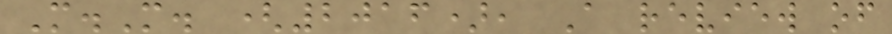M.M. (2016), A review of
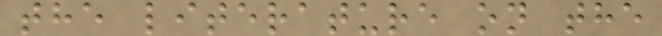the literature on the
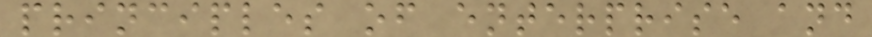principles of enterprise and
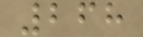268
